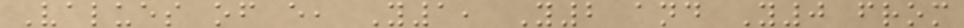Values of e, Y1, Y2 and Y0 from
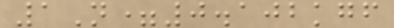1N=0.102kgf
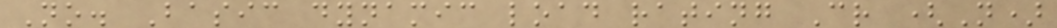No. Basic dynamic load rating Cr (N)
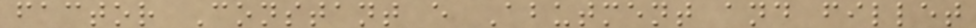factor Constant e Abutment and fillet
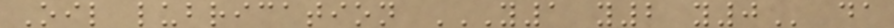Oil lubrication Y1 Y2 Y0 da
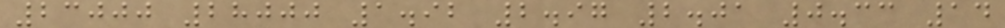23000 28000 1.92 2.97 2.01 0.33 14
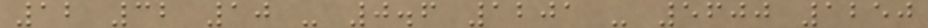12 32 10 - 0.6 1201 - 5600 1250
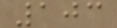103
